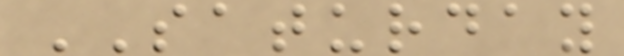SATURDAY
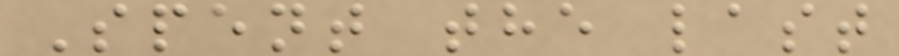Spent the last
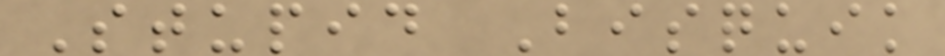Stupid Bisquik
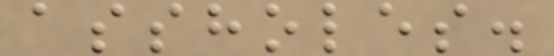assholes.
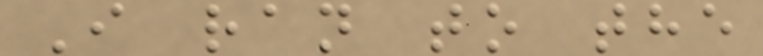I ran to the
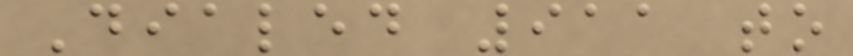Dialed 911 to
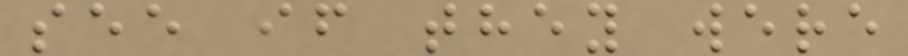see if they were
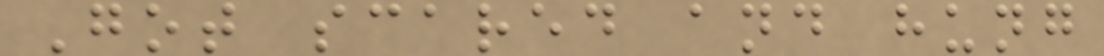Got scared and hung
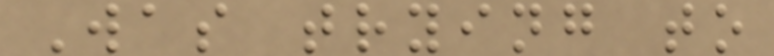Was trying to
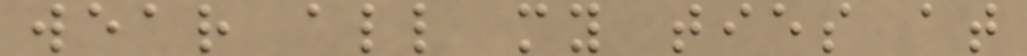wear all my ties at
